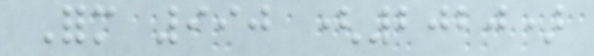Form 990 (2020)
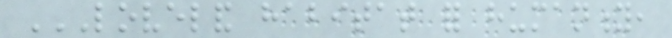LOVELAND HABITAT FOR HUMANITY,
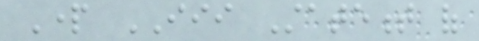Part III Statement of
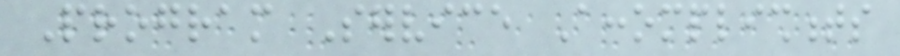Program Service Accomplishments
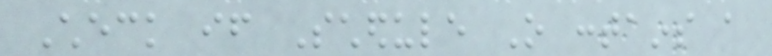Check if Schedule O contains a
